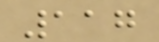117
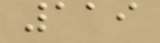119
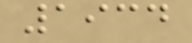1934
